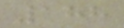188
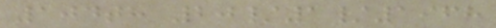104th 20/1/1968
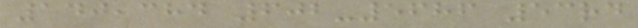140,384 602-5686 53rd
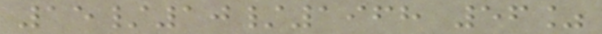15/10/1968 56%
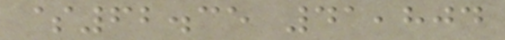$62.35 41,804
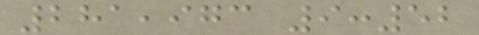281,973 9:52
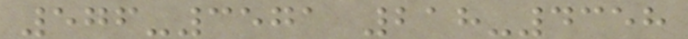576-3571 218-4358
